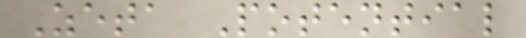Zeta Potential
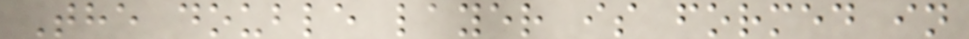The double layer is formed in
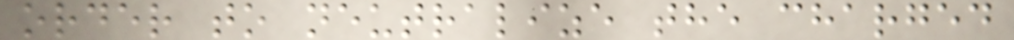order to neutralize the charged
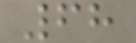68
